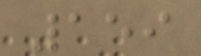159
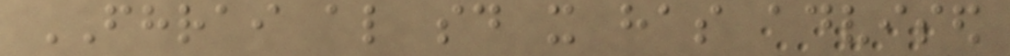FHRAI also said it has advised
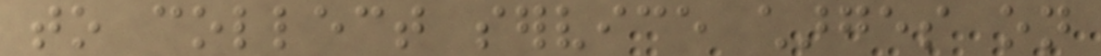to collect service charges on
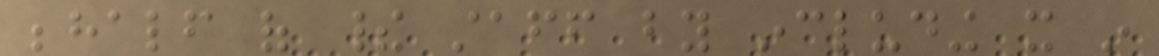behalf of their staff by including it in
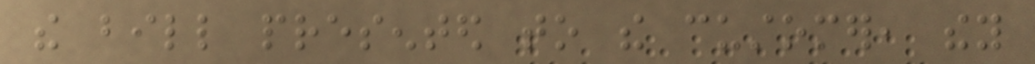the bill presented to the customer, they
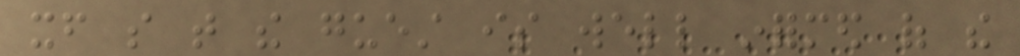itself so that the guest is well informed of the
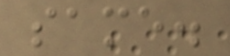same.
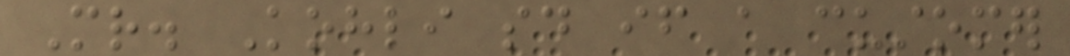Mr. Kohli said if a customer
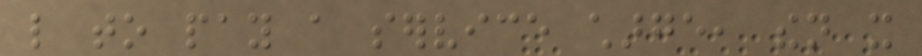like to pay a service charge, then it
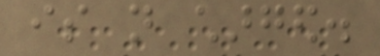is not charged.
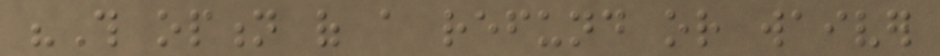"This option of a refund or waiver
